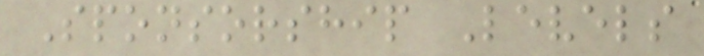Sponsorship Levels
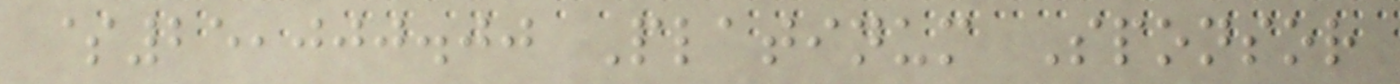$25,000.00 Platinum Sponsor
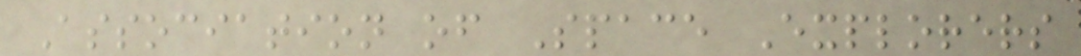Association of Space Explorers
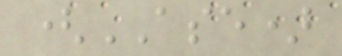(ASE)
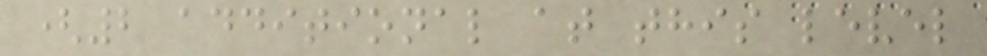(2 additional at this level
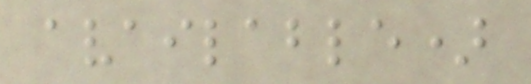available)
